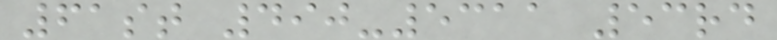61st 490-5311 53rd
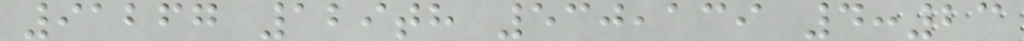91267 129th 530,139 4:23
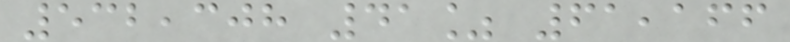532,308 41% 61,166
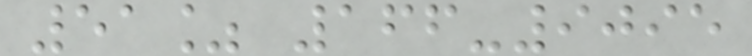51% 166-9095
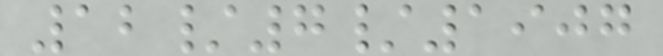12/7/1907
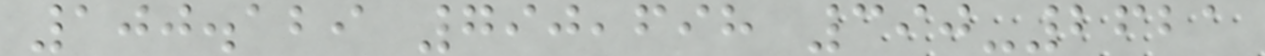100.129 790,698 390-2621
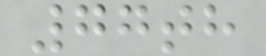77th
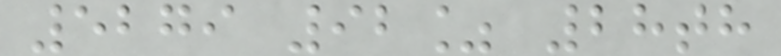5279 92% 28th
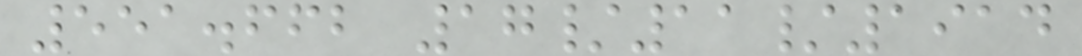551.662 17/11/1914
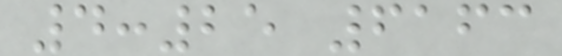4:25 6163
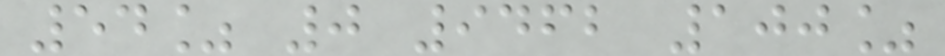54% 0 9462 100%
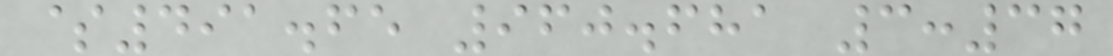$491.65 960.681 3:37
